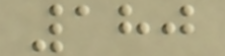180
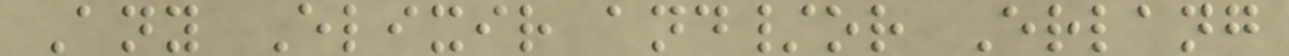Any Elixir and/or Erlang
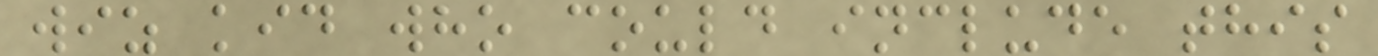wiz kid who could include this
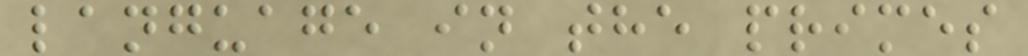language in the primes
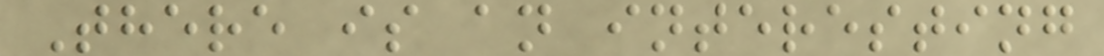There is an interesting
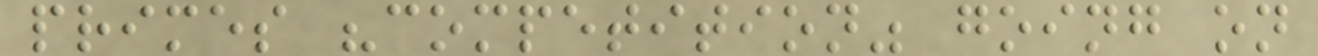primes "competition" going on
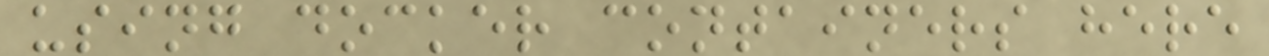using docker containers here
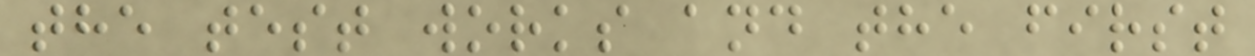the test works and the first
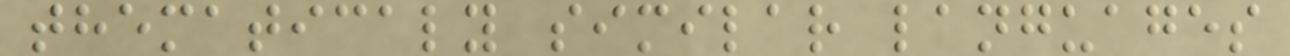thematicaly similar languages
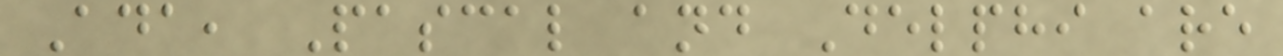Ada, Pascal and Delphi are
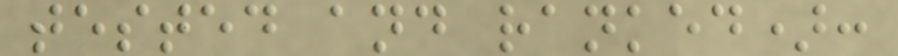tested and ranked):
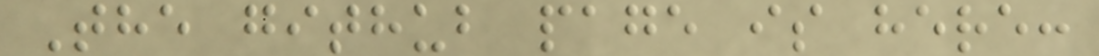The github page is here:
